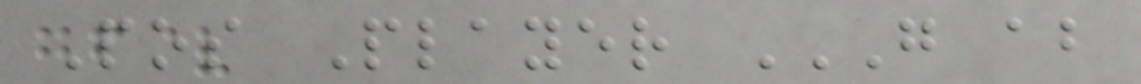Pos Player G AB
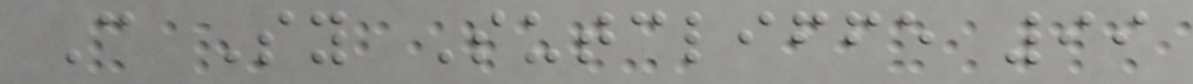C Sy Sutcliffe 99
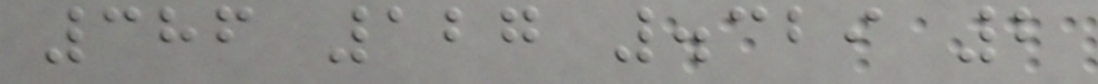386 127 .329 2
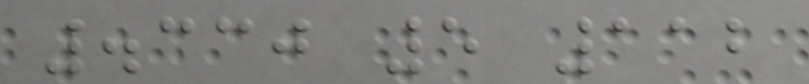.330 5 112
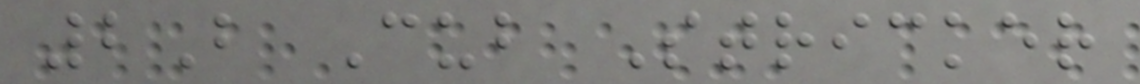2B Cub Stricker
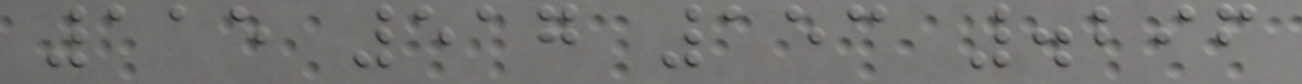115 517 153 .296
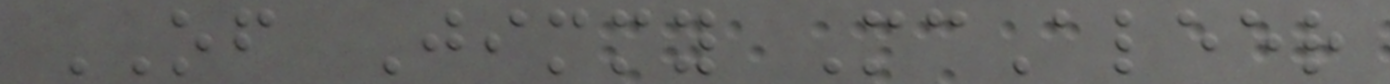OF Jimmy McAleer
